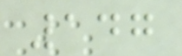147
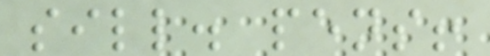sill. pens!
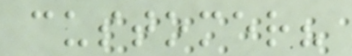customer?
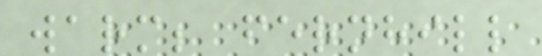warm; fernhill
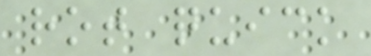rot quick
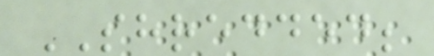SHREDDED;
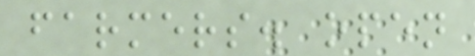farmers. open
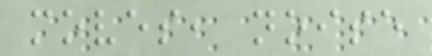moves, noise
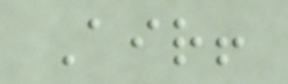Air!
